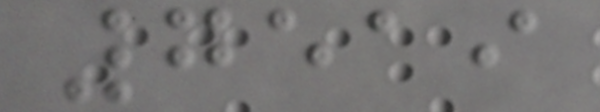7519
